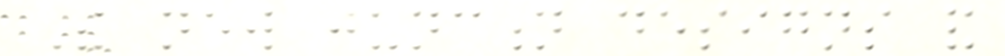The new junction designs and
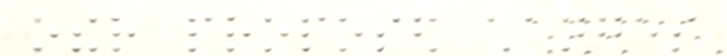other proposed changes
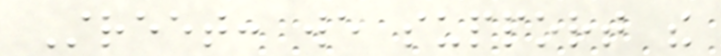Street: we support the
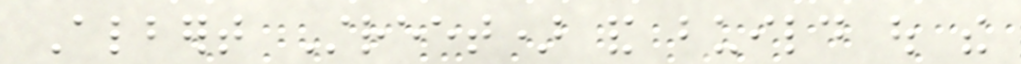Albert Street) and build out the
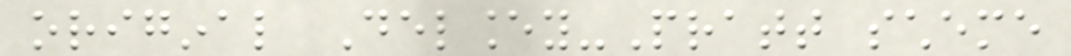original Delancey-Pratt scheme
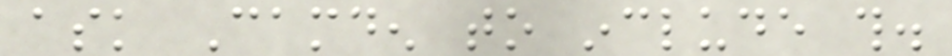ask Camden to include this.
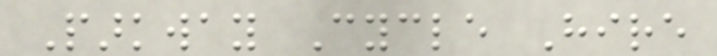Parkway Cycle Hire
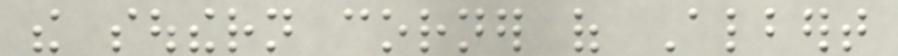the southern corner of Albert
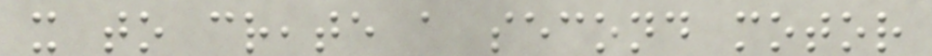it to create a second motor
